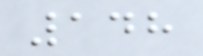148
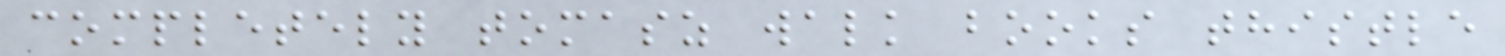completely tomasz walk books thistle
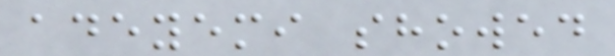adeyemi showed
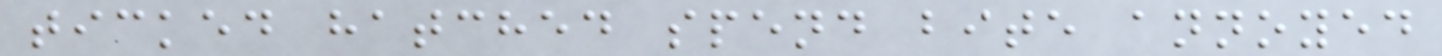ticked hatched spend bite annoyed
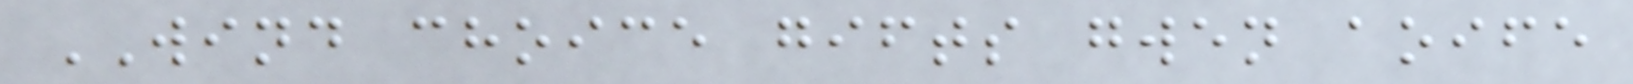WIND choice gifts gwen aoife
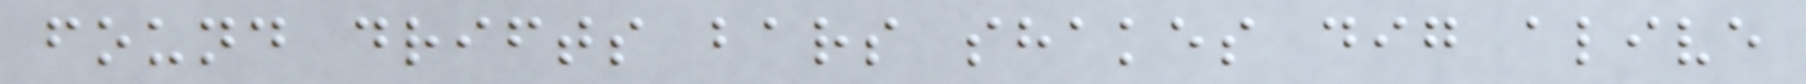found drifts bars shakes dig alive
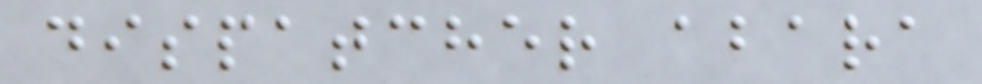dispatcher abara
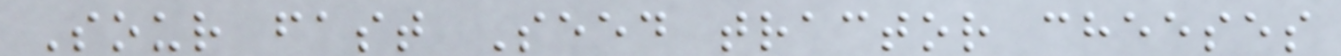Sour fast Seed tractor cheeses
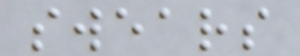swears
